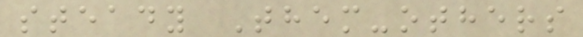steady Them-others
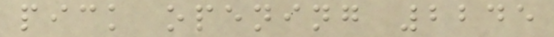pick opening 2245
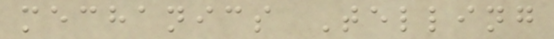mechanics Telling
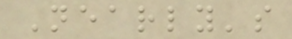Nearly's
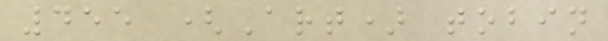455 (Art) tobin
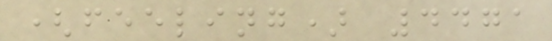(feeling) 4471
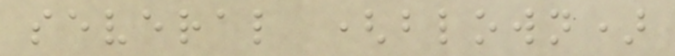several (blown)
